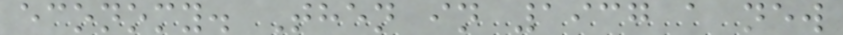economy. Then in 1937 a new
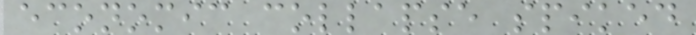economic collapse spiked
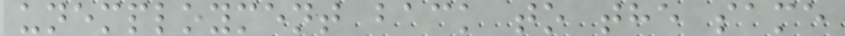unemployment back to the same
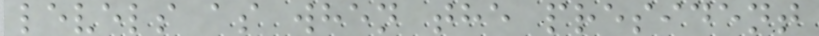levels as when the president
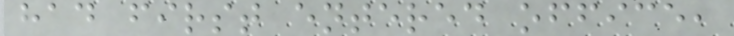had first entered office,
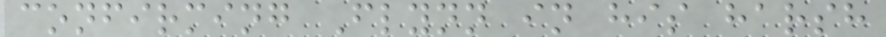confirming Flynn in his harsh
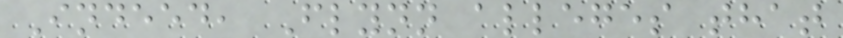Indeed, Flynn alleges that
